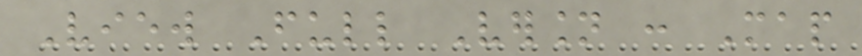View Full Version : Map
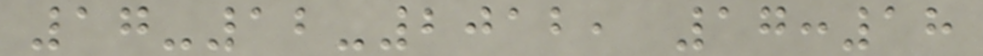17-12-2012, 17:18
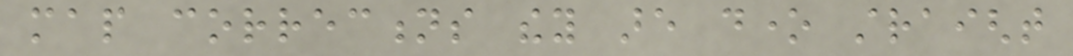map corrections they are done straight
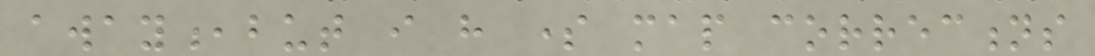away,but i have some map corrections
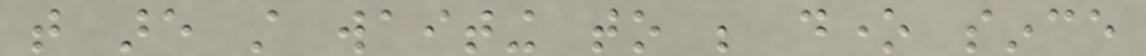that are still waiting to be done since
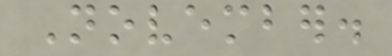November.
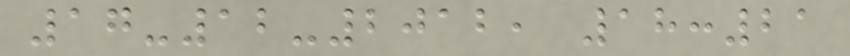17-12-2012, 18:21
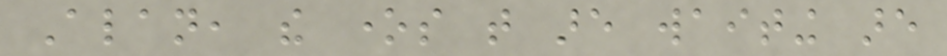Alan, the ones that are waiting are
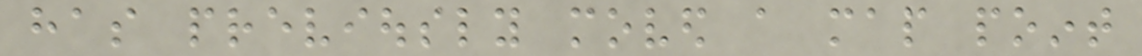has previously moved a map point
